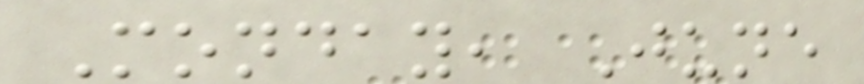Monday, June
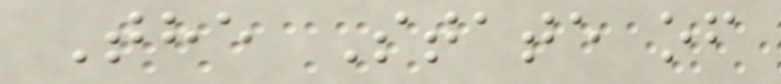The State of
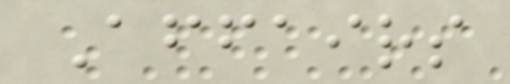Affairs
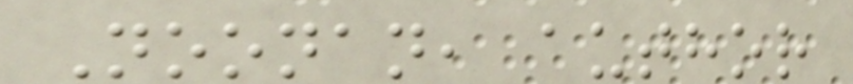Noonan, author
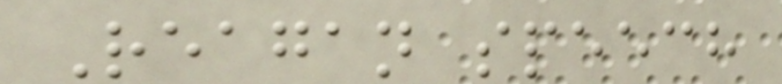Reagan speech
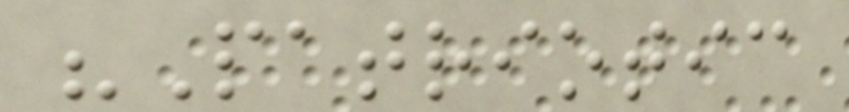"Patriotic
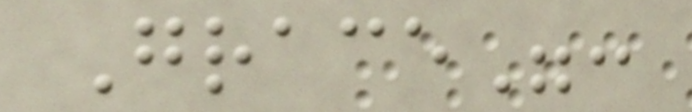Grace":
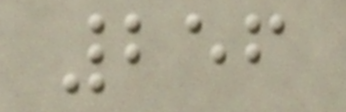256
